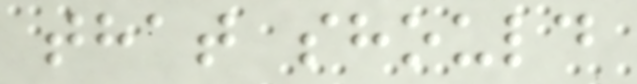that should
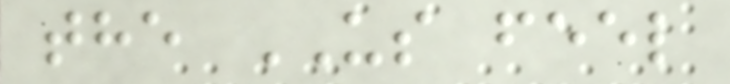the US feel
